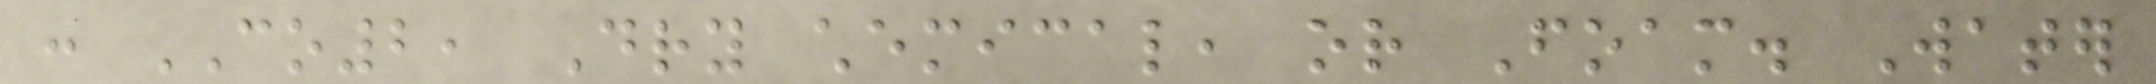: CO2, Dry chemical, or Foam. Water
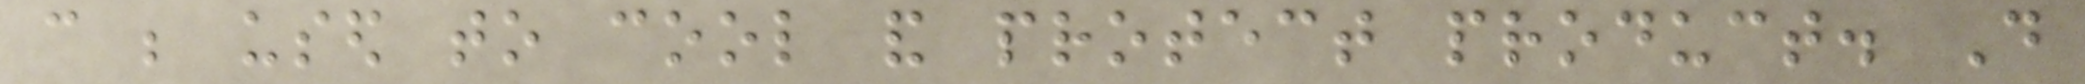can be used to cool and protect product. Do
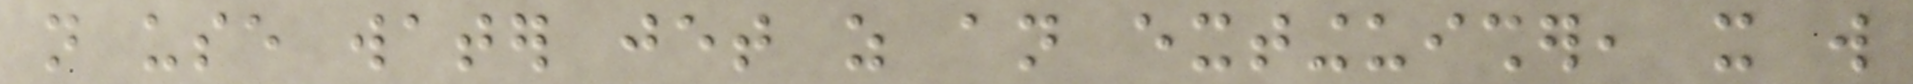not use water jet as an extinguisher, it will
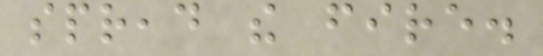spread the fire.
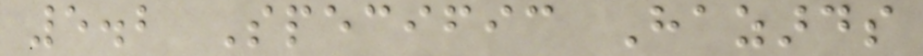5.2 Specific Hazards
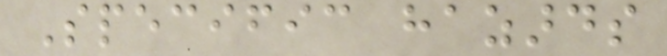Specific hazards
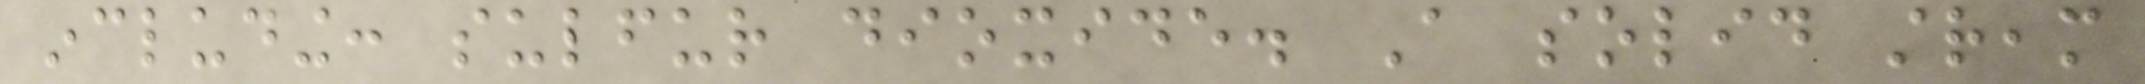including: sulfur dioxide. A solid stream
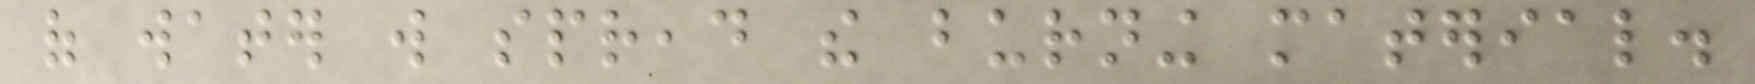of water will spread the burning material.
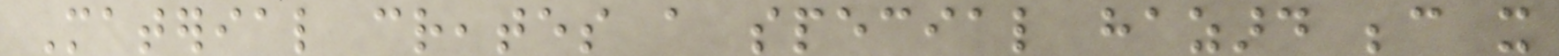Material creates a special hazard because it
